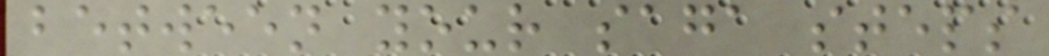between your saga steps
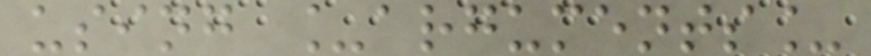using _arguments_
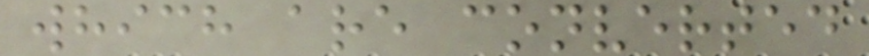which are converted
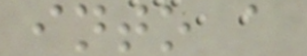into a
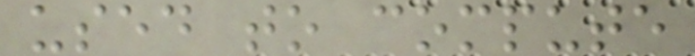used to compute
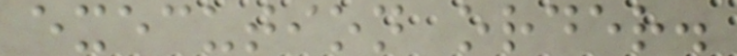execution order.
